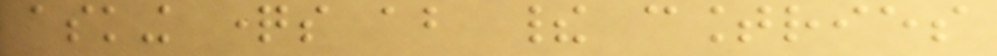asking questions about their countries
